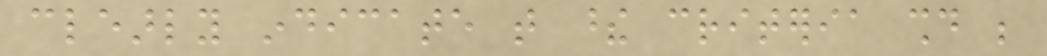clearly indicate that these criteria should be
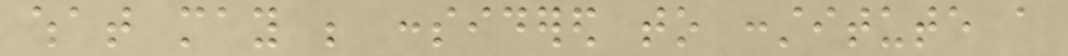what may be considered to constitute a
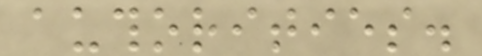authorities.
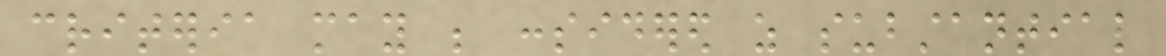criteria may be considered as substantial
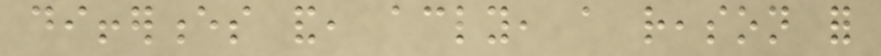differences and, accordingly, a reason for
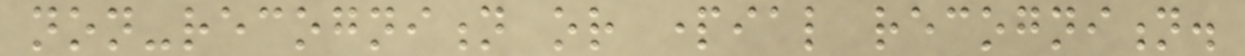non-recognition or partial recognition.
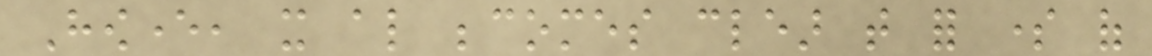However, it also becomes clear that for some of
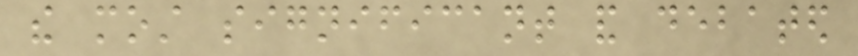the most significant and debated
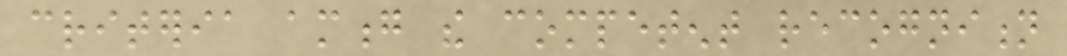criteria among the competent recognition
